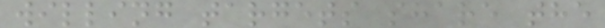willing targets share the
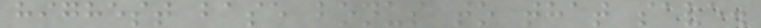highest base bonus to that save.
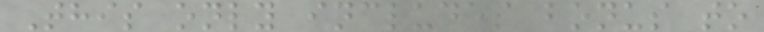This only includes bonus to
